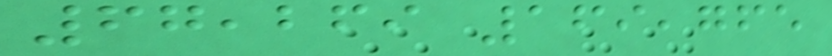67,269 169,765
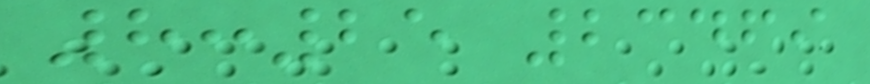8:25 23469
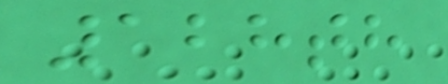128th
